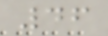46
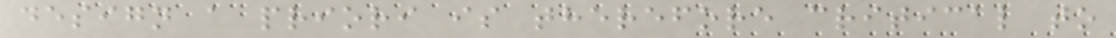design a priori is therefore critical to
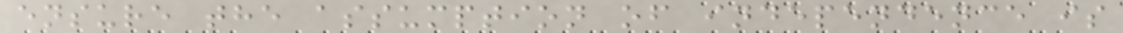ensure the assumption of independence is
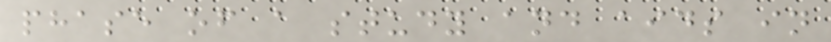phase of a study and aids in
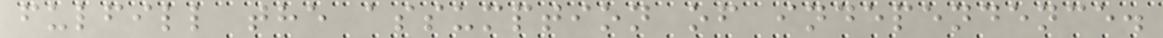fulfill the assumption of independence.
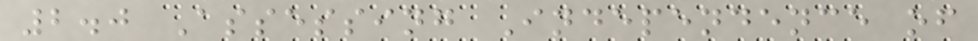2.0 Assessing Independence of
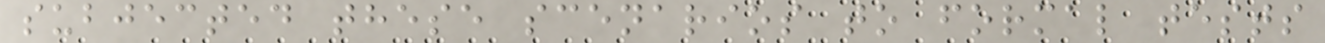subjected these scenarios to formal tests
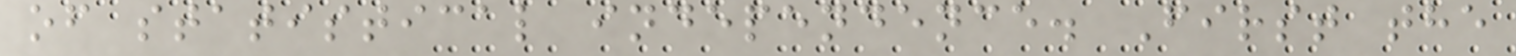of statistical independence. First the
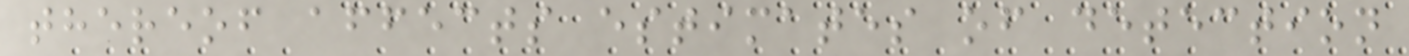thereof affects estimates of detection
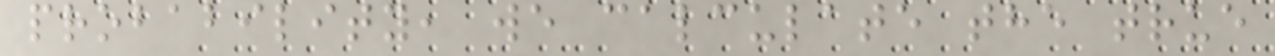probability, we calculate the true
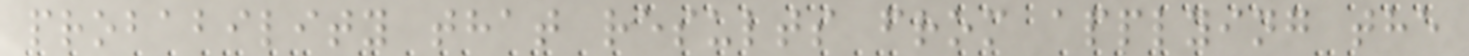probability that results from applying the
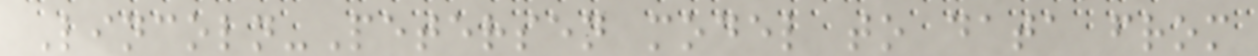Lincoln-Petersen model to data from
